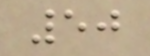50
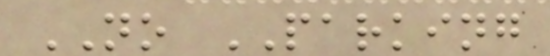NO PARKING
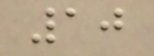10
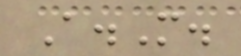A.M.
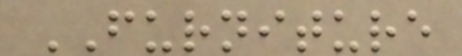FURNITURE
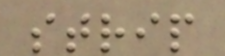strip
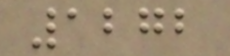1272
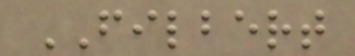FILBERT
